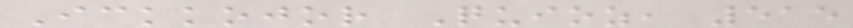Ickkojor Quioz, 515
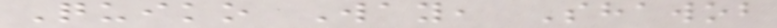Quiko Way, Shawob
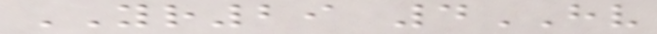YR29 4HV
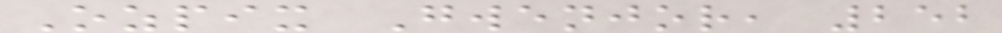Ozpix Gwenjor, 252
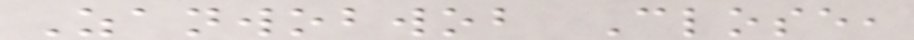Zanwobwob Close,
